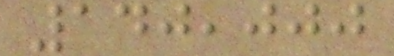140,000
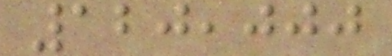120,000
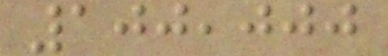100,000
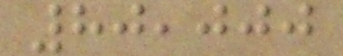80,000
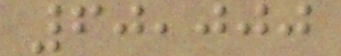60,000
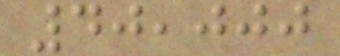40,000
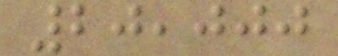20,000
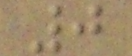0
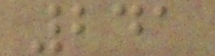241
